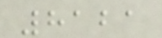8121
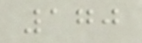170
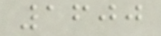1600
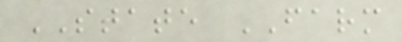STATE FARM
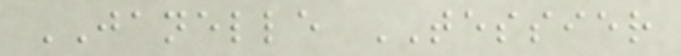JANELLE TESSIER
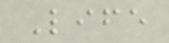Life
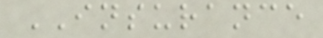INSURANCE
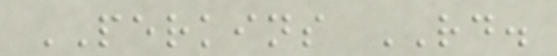PERKINS RD.
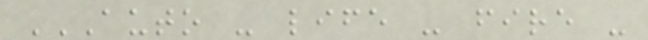AUTO - LIFE - FIRE -
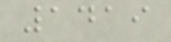1419
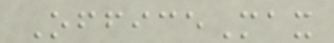OfficeMax
